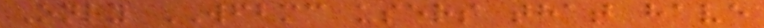Only WFBMC users that have
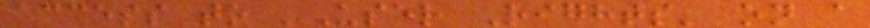access to 'User Rights' on a
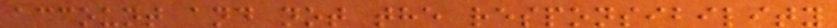account and not the responsibility
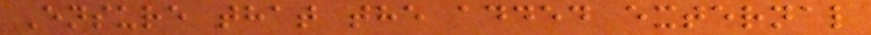Ensure that the added external
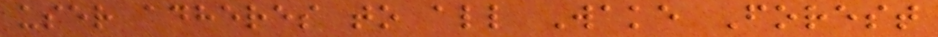user adheres to all Wake Forest
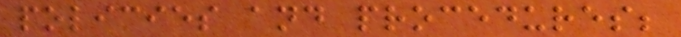policies and procedures;
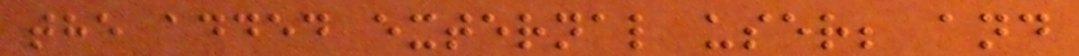the added external user; and
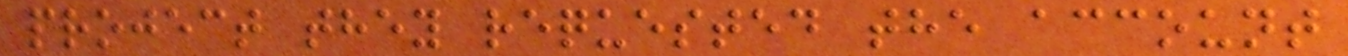project they requested the account
